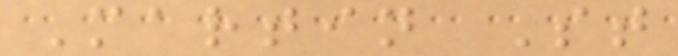Martin St
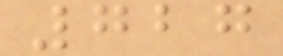727
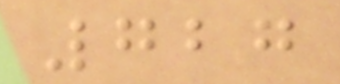727
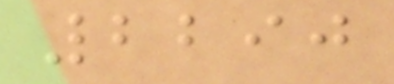2290
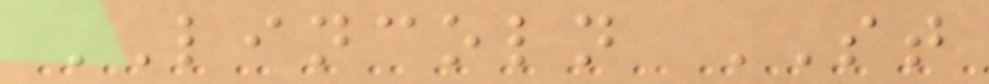LINCOLN ST
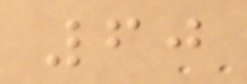60
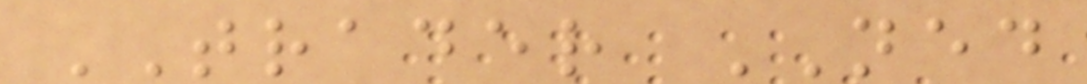TRADER NED
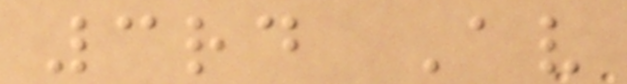3rd Av
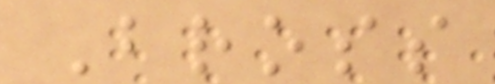Bross
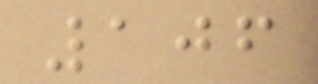106
